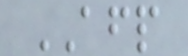AFP
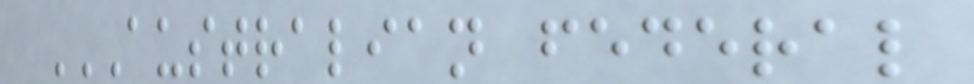AUSTRALIAN FEDERAL
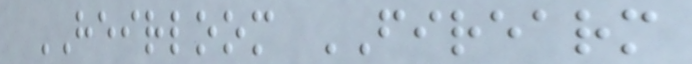HEIRLOOM FIREARM
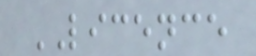LICENCE
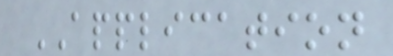APPLICATION
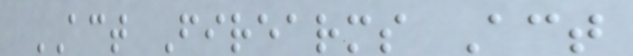ACT Firearms Act
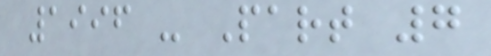1996 - Part 7
